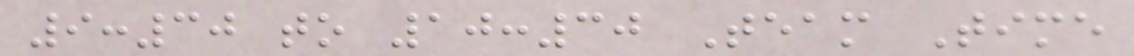9:30 to 10:30 Team Time
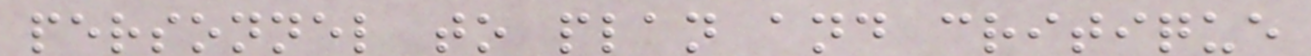personnel to plan and critique
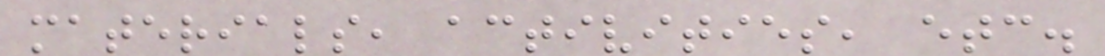materials, activities, etc.
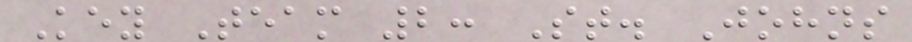Key Team 2: St. Johns
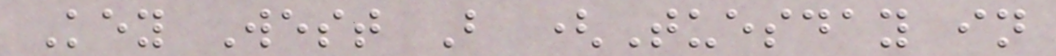Key West B (Tuesday in
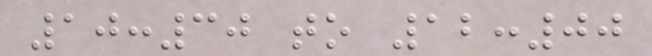10:30 to 12:00
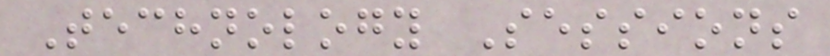Technology Sessions
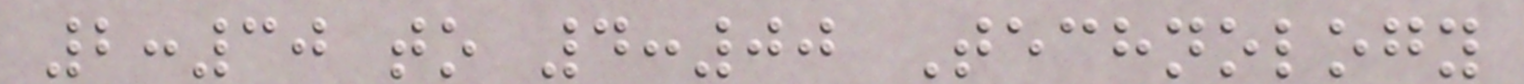2:30 to 4:00 Technology
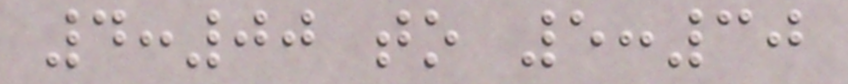4:00 to 5:30
